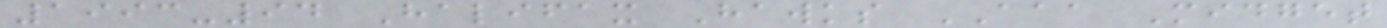1993-94 Halifax Hawks AAA Midget
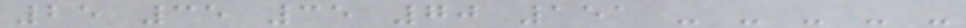25 35 35 70 151 - - - - -
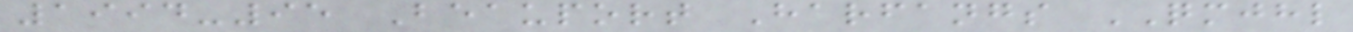1994-95 Beauport Harfangs QMJHL
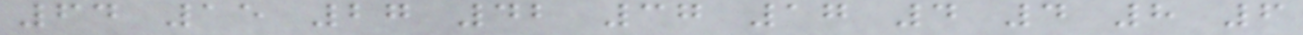64 15 27 42 37 17 4 4 8 6
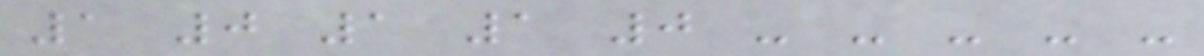1 0 1 1 0 - - - - -
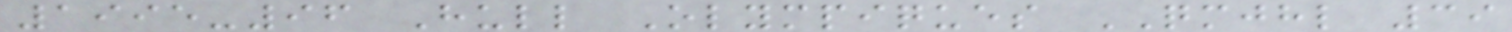1995-96 Hull Olympiques QMJHL 39
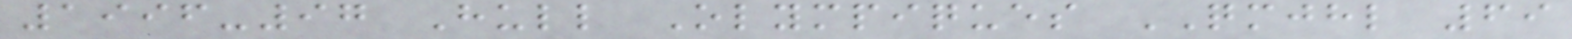1996-97 Hull Olympiques QMJHL 69
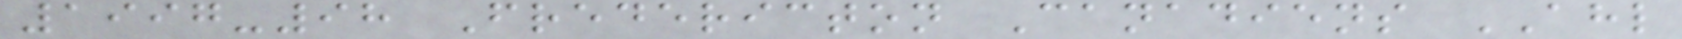1997-98 Fredericton Canadiens AHL
